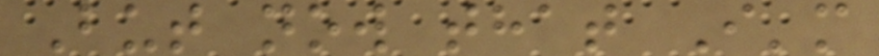But now that I'm
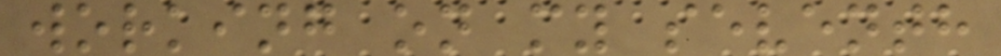working on my seventh
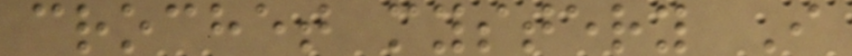crochet mystery I
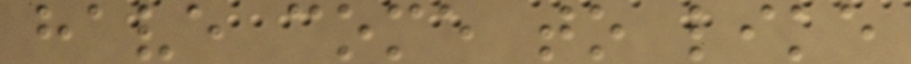have come to like
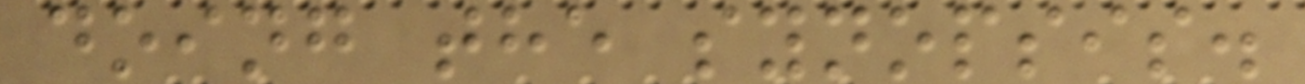doing the synopsis.
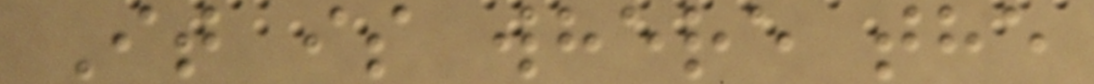It is where the
